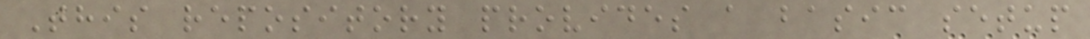This repository provides a basic setup
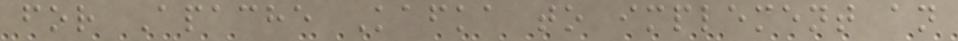for Apache Kafka to implement an
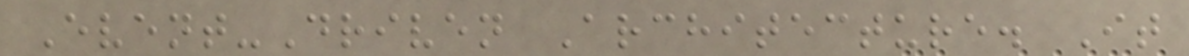Event-Driven Architecture. It
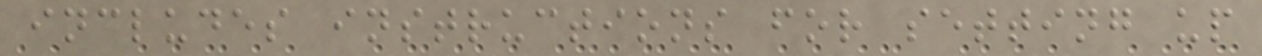includes instructions for setting up
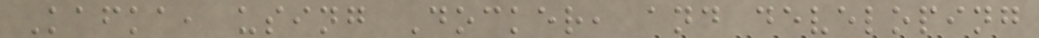Kafka, using Docker, and developing
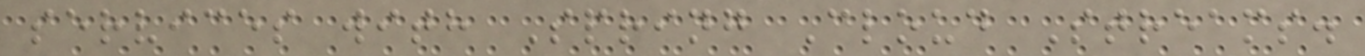services with Spring Cloud Streams.
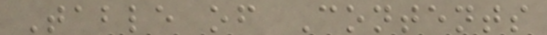Table of Contents
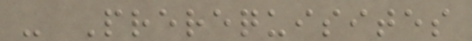- Prerequisites
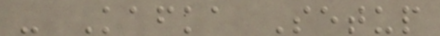- Kafka Setup
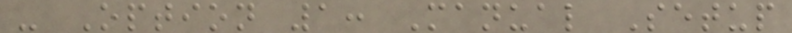- Option 1: Manual Setup
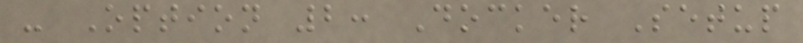- Option 2: Docker Setup
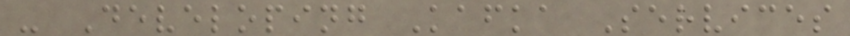- Developing Kafka Services
